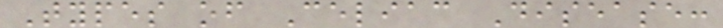Types of Celiac Disease:
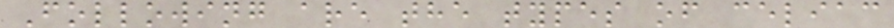Following are the types of celiac
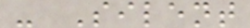- Silent
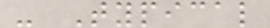- Typical
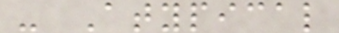- Atypical
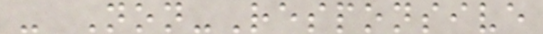- Non-Responsive
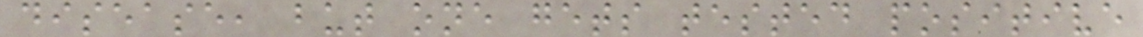disease, but one gets tested positive
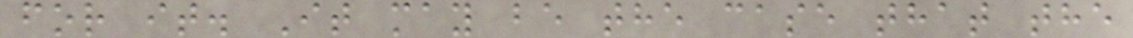for it. It may be the case that the
